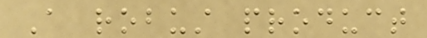A robust product
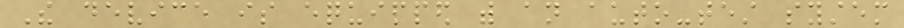The device is equipped with an auto-test system
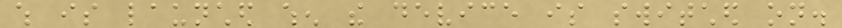which is launched when the device is switched on.
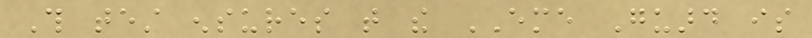This test ensures that the EME Guard is
